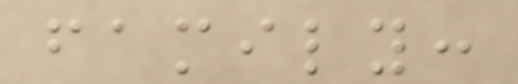family:
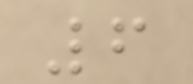6
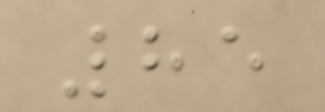85
